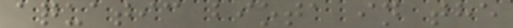aquatic biota in the
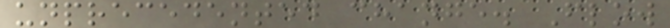unprecedented change. Flow
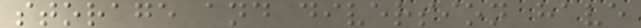storage and diversion have
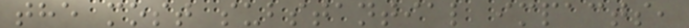the most substantial impacts,
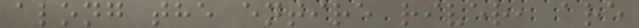along the entire river, are
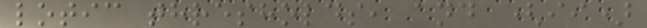lotic thresholds, and (ii)
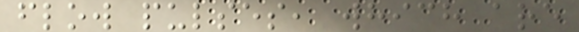flow pulses, which are
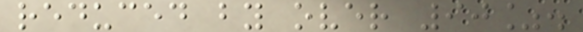reduced by over 90%.
